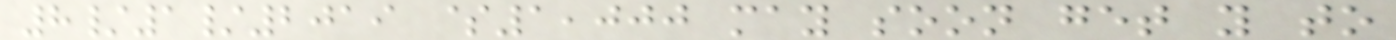8/1/2019 $1,000 may soon get you to
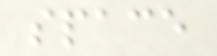space
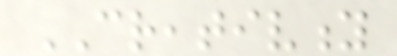CREATIVITY
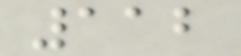112
